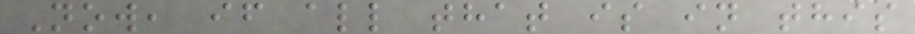Now, if all that is in this
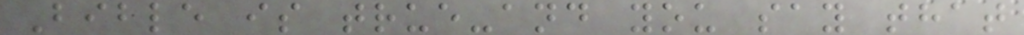Bible is true-and you say that
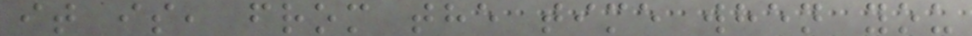it is, from the time when you
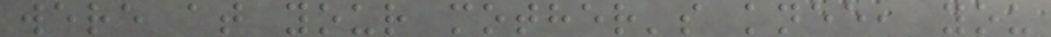were at your mother's knee, you
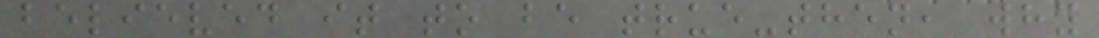believed it to be true-then, why
